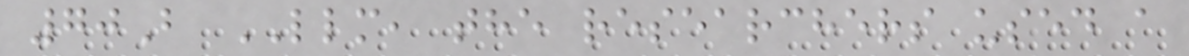70B LLM, the researchers used a
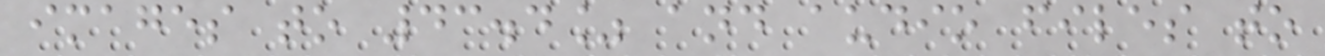images to 43.4% and audio files to
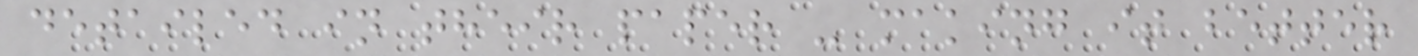detailed in their paper - making it better
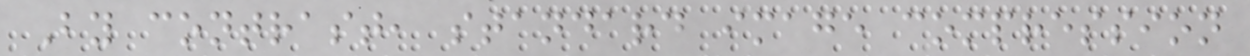By contrast, standard image compression
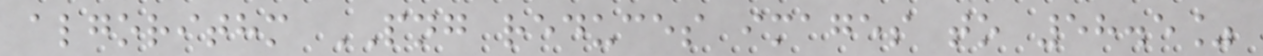algorithm PNG reduces images to 58.5%
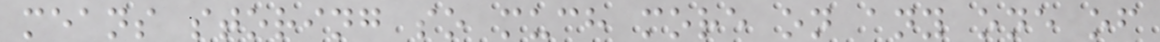means storing so much more on any one of
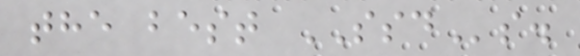the best SSDs.
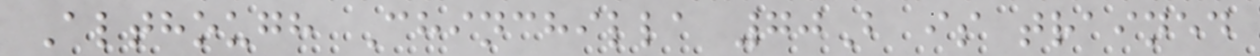Although Chinchilla 70B is trained
